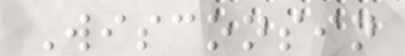Wisconsin
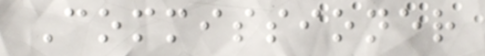Commissioner
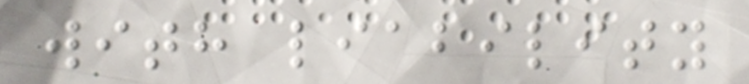with liability
